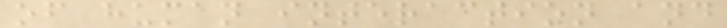of human interaction and
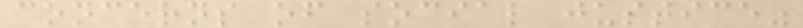concerns of social justice"
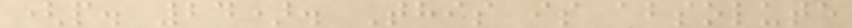(p. 24). This is absolute
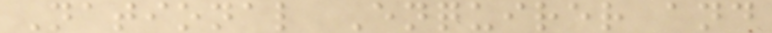National Enquirer and
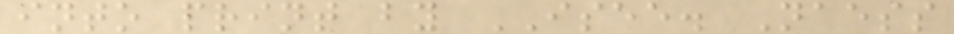into print by ISEE. Naess
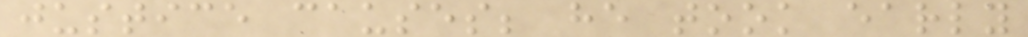justice causes; he took early
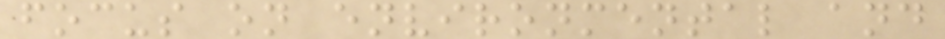focus on environmental and
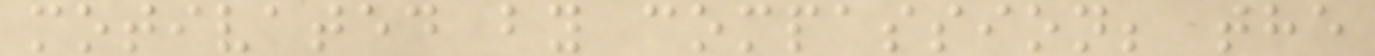motivated by compassion; the
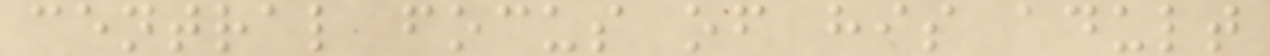central focus of his adult
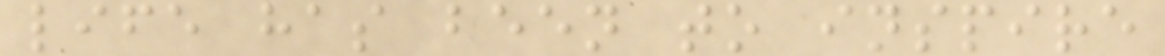life has been to inspire
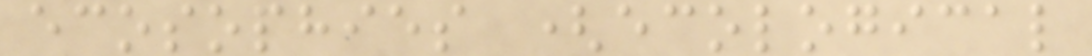ecosophies (ecological
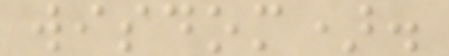wisdom).
